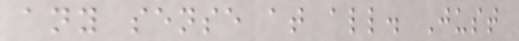any sense at all. Just
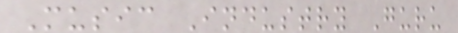Music Industry Guru
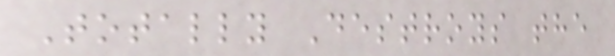Totally Destroys the
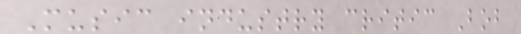Music industry critic Bob
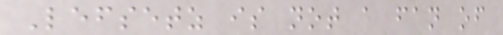Lefsetz is not a fan of
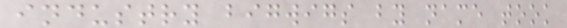industry bigwigs by name took
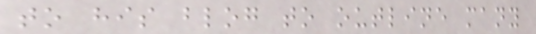to his blog to outline many
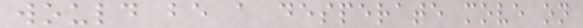would be a desperate move on
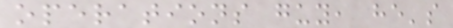operations guy, he's
